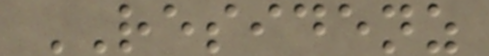RESIDENZ
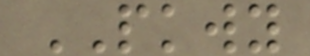PKWY
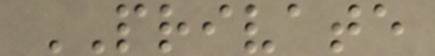PRIVATE
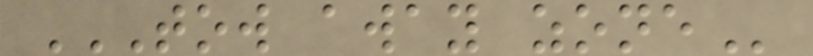TOW AWAY ZONE
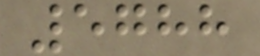5788
